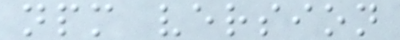npm version
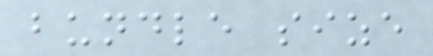bundle size
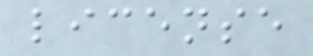license
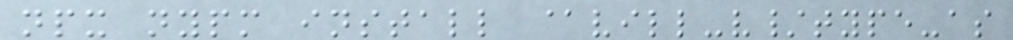npx nypm install @vill-v/type-as
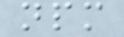npm
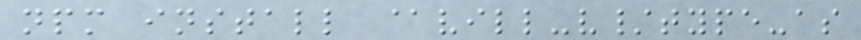npm install @vill-v/type-as
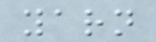yarn
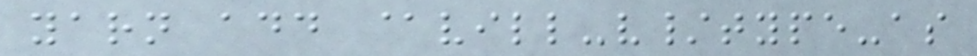yarn add @vill-v/type-as
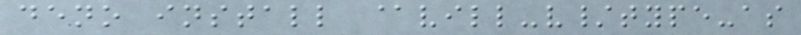deno install @vill-v/type-as
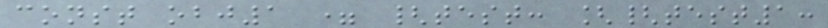const obj1 = {test: [{test1:
